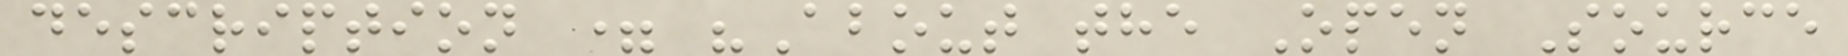description = "About the Open Source
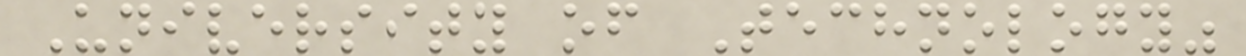University of Technology"
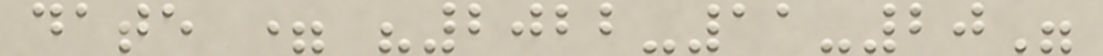date = "2022-11-20"
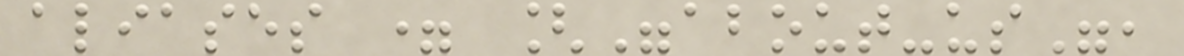aliases = ["about-us",
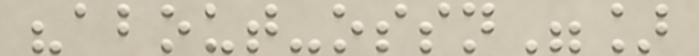"about-ossn"]
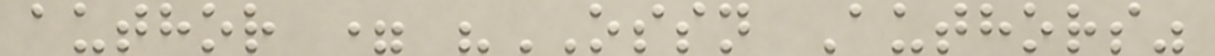author = "OSSN Authors"
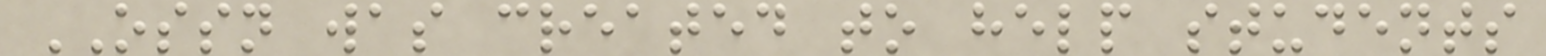OSSN was created to help students
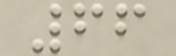66
